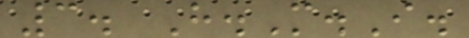3. H.M.I.
